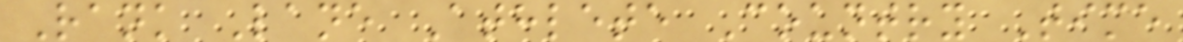Rank Lane Athlete Country Time
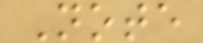Note
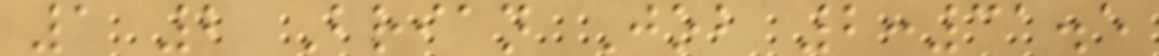1 2 Brian Job 2:31.5
